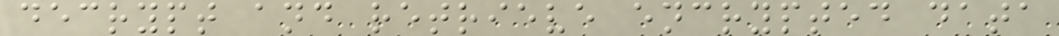decrypt and retrieve encrypted data
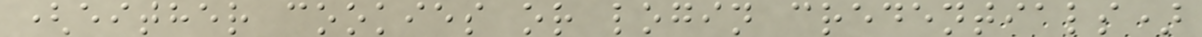(either cookies or login credentials)
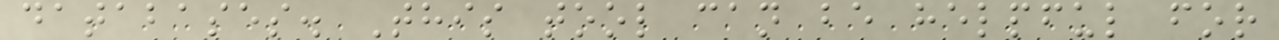databases. This tool can be helpful for
